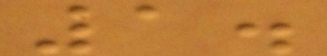1.
